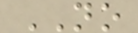NO
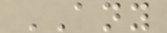ANY
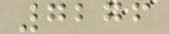7276
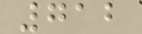712
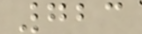723
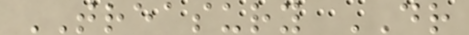TREASURY DR
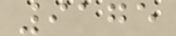9175
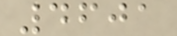4601
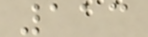113
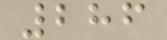286
